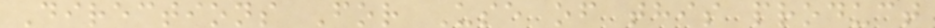Directions For Use of this product
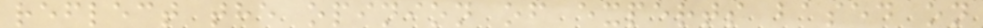reflect the opinion of experts based on
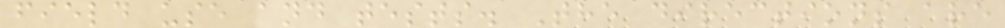field use and tests. The directions are
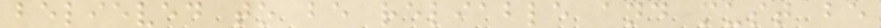believed to be reliable and must be
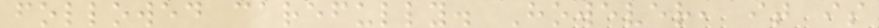followed carefully. However, it is
